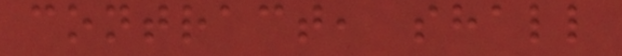contract, shall
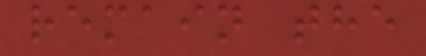remain the
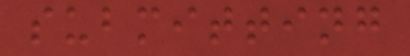submitting
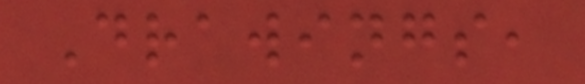Drawings,
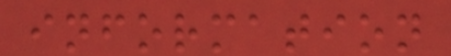information
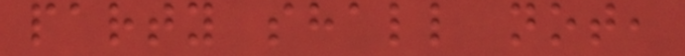party shall not,
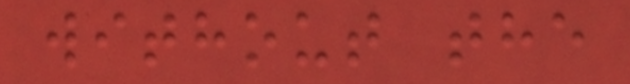without the
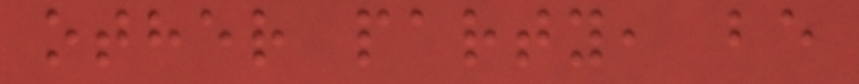other party, be
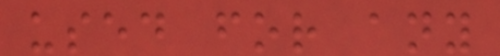used for any
